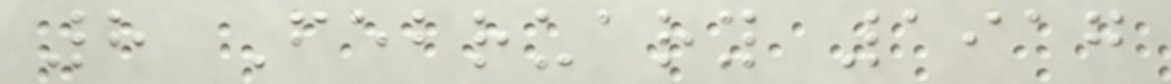8 February 1917
